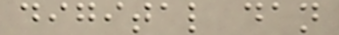digital dan
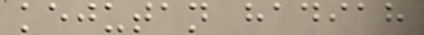kejutan hadiah
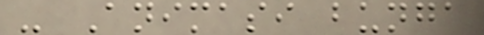- Animasi bunga
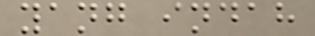yang indah
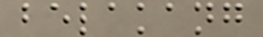belakang
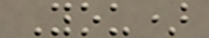You)
